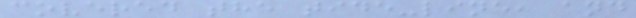covered the tide-line, and
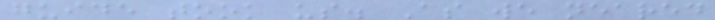guide took us. As we neared
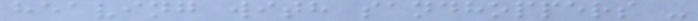heaving with sandhoppers -
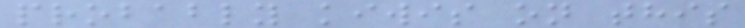probably kiwis on this
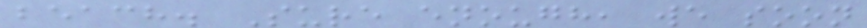beach. Sure enough, we soon
